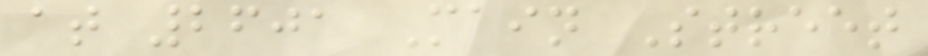at 2601 Main Street
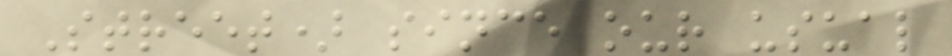Street) since our usual
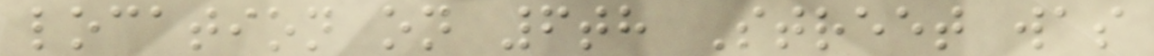location on 6th Street was
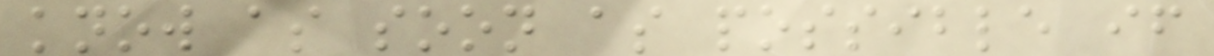know as soon as possible if
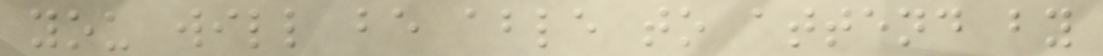you will be able to attend by
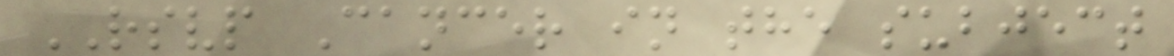RSVP Cancer in the subject
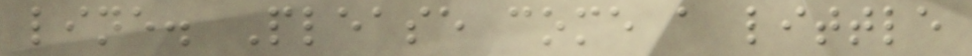line. Please come a little
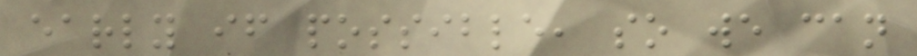early if possible, so we can
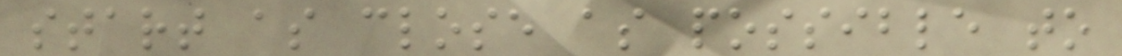start as close as possible to
